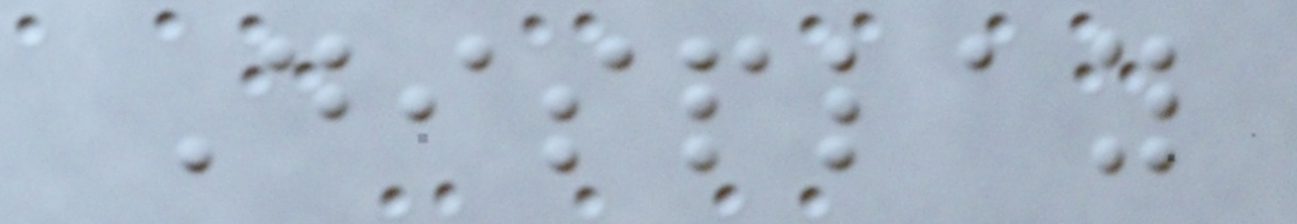Display
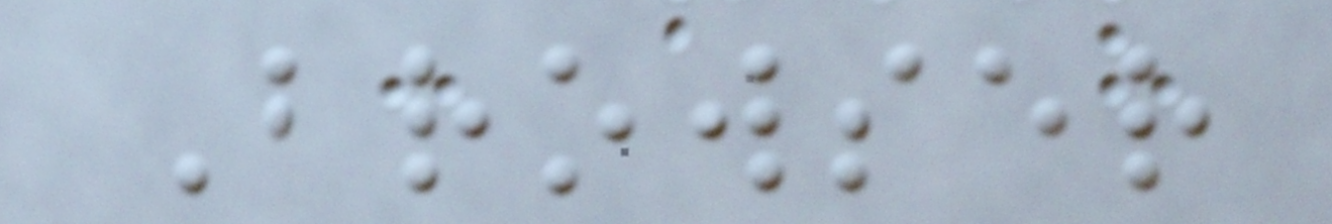Browser
